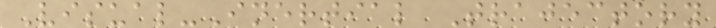Visual-Inertial Trajectory
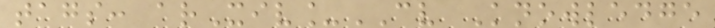tags: arXiv_CV Knowledge
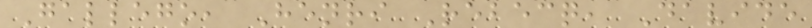Gallego, Henri Rebecq, Davide
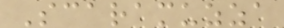Scaramuzza
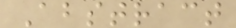Abstract
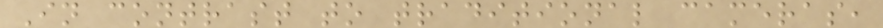In contrast to traditional cameras,
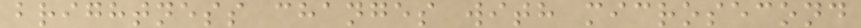brightness changes with microsecond
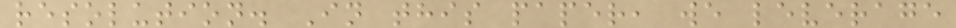resolution. In this paper, we leverage
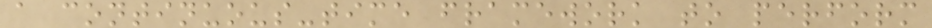a continuous-time framework to perform
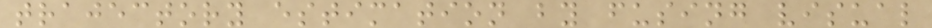trajectory estimation by fusing visual
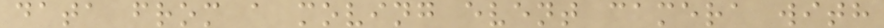data from a moving event camera with
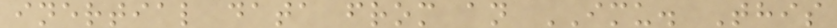inertial data from an IMU. This
